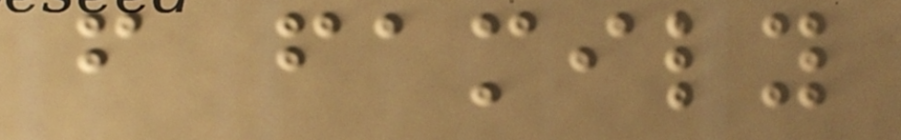from family
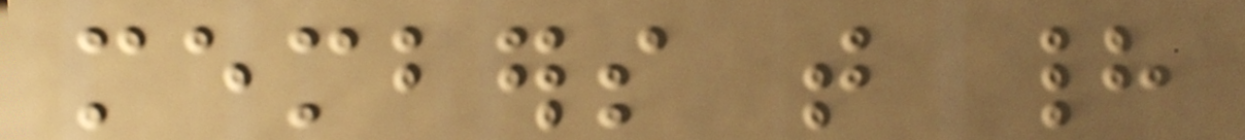members that had
